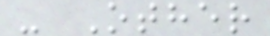- Other
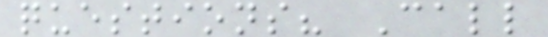questions? Call
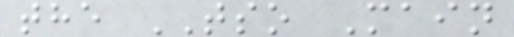the TSO Main
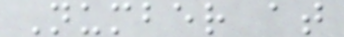Number at
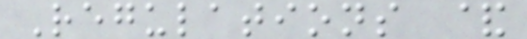Regulations &
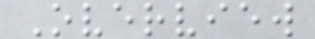Overview
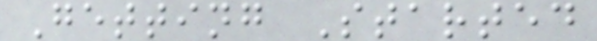Getting Started
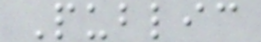Public
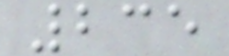235
